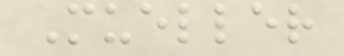Mueller
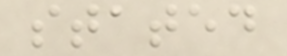stated
